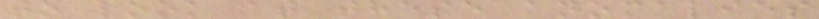to look at these anomalies
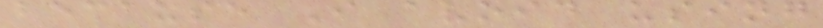because I avoid using
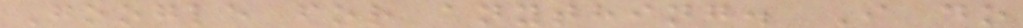Google for anything. I do
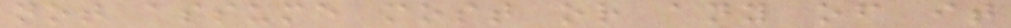not assume most or any of it
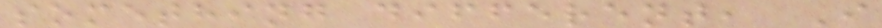something different, I
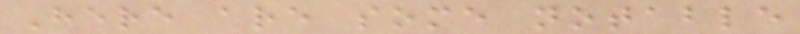Here are some notable
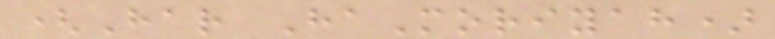(Har HaMoriyah)
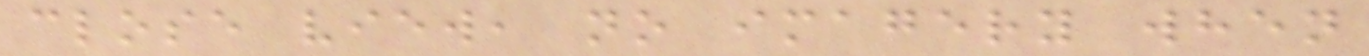close view, no imagery when
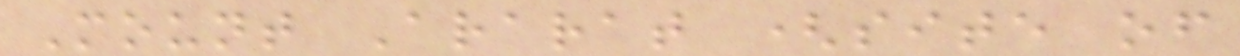Mount Ararat (site of
